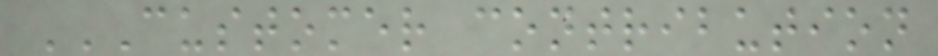CUSTOMER CONTRIBUTION
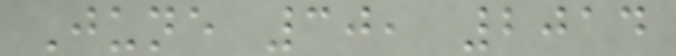June 30, 2014
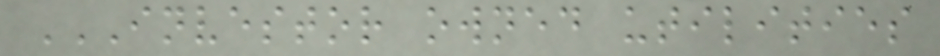INVESTOR OWNED UTILITIES
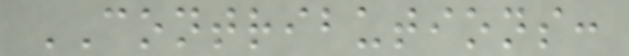CONTRIBUTIONS:
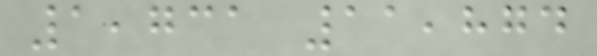1,731 11,874
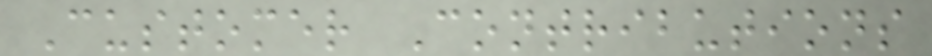Customer Contributions
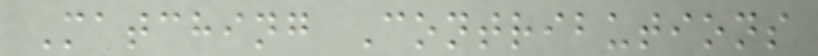Matching Contributions
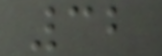32
